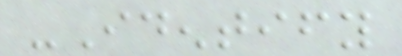-Identify
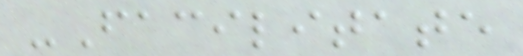-Facilitate
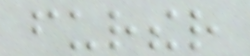further
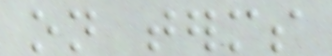on terms
